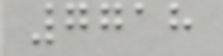7718
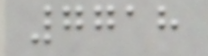7718
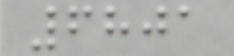6801
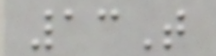13T
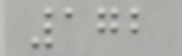172
